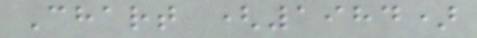Chart (1984)
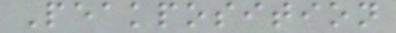Peakposition
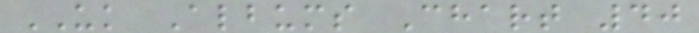UK Albums Chart 40
